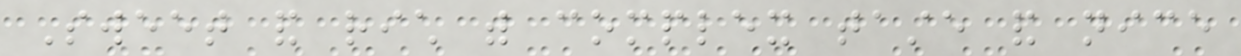Sweet and rich with complex taste and nice
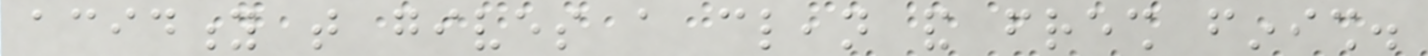acidity that gives a clean and fresh finish.
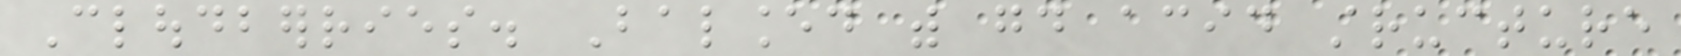Cloudberries. Balanced with good acid structure
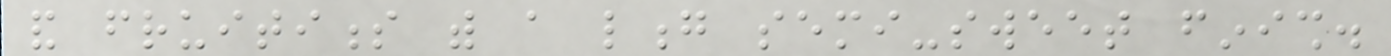and fruitiness with a long semi-sweet finish.
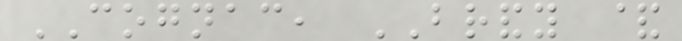COGNAC, BRANDY &
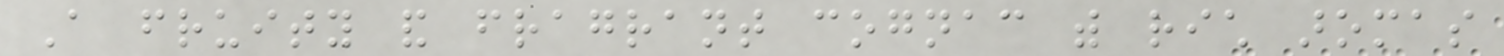A fruity and fragrant cognac with rich aromas
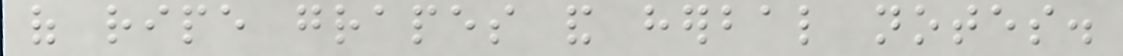of ripe grapes and herbal notes.
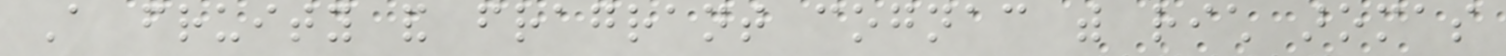A fruity and fragrant cognac with rich aromas
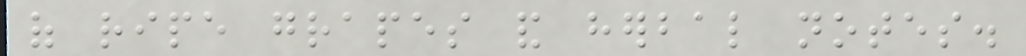of ripe grapes and herbal notes.
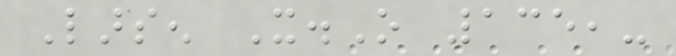Larsen X.O 135,-
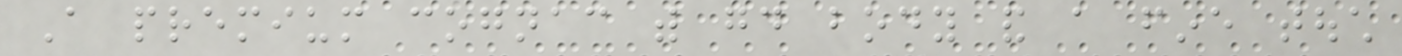A premium cognac with good body and a fine touch
